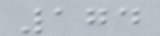174
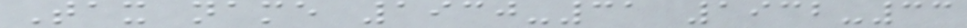Tax name 1930-31 1932-33
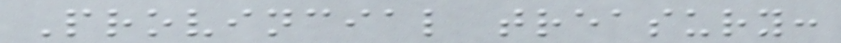Provincial treasury:
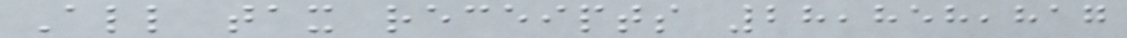All tax receipts 28,858,817
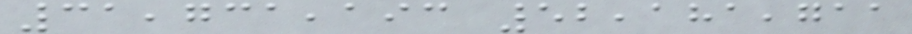31,731,193 52,181,711
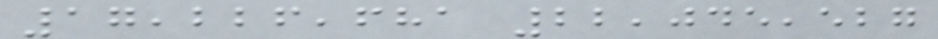17,226,681 22,045,527
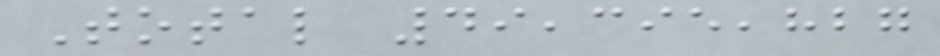Total 49,395,827
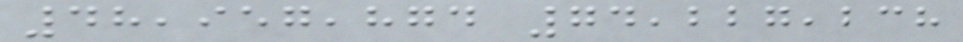48,957,874 74,227,238
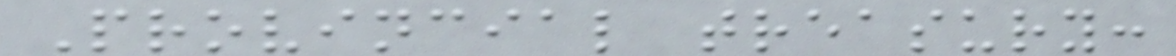Provincial treasury:
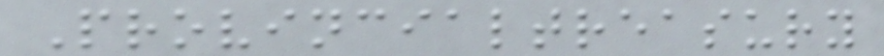Provincialtreasury
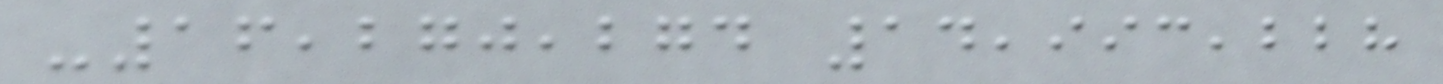-16,270,274 14,993,228
